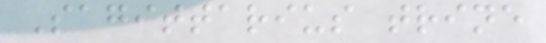Sagittarius trine
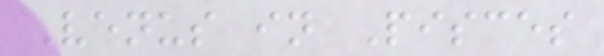Venus in Pisces
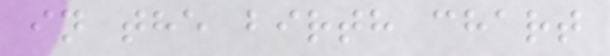in the birth chart
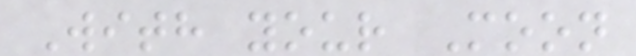With your Moon
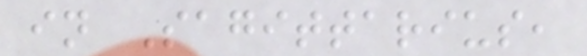in Sagittarius,
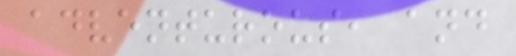adventurous, and
